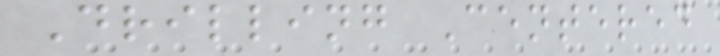Drilling Centered
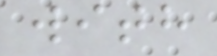with
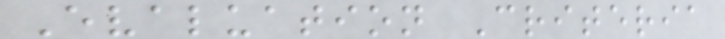Evaluation Criteria
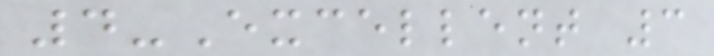4-Excellent 3
